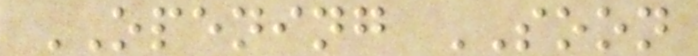OPENING SOON
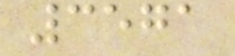3571
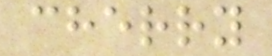cherry
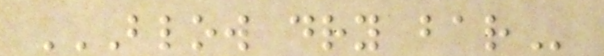BLOW DRY BAR
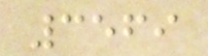3569
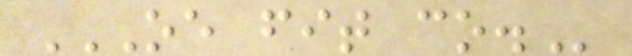OE FIT CO.
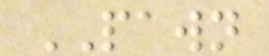PAWN
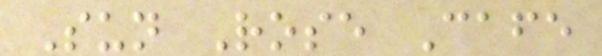Sun Rose Cafe
